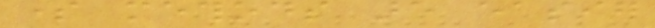some methods are easier
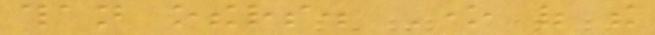than others. One of the
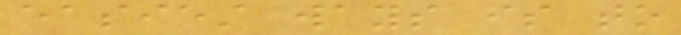easiest ways is to
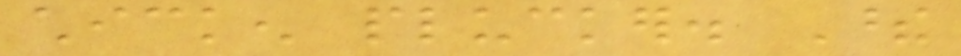chicken plucker. These
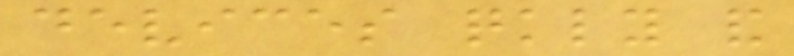devices quickly and
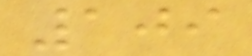109
